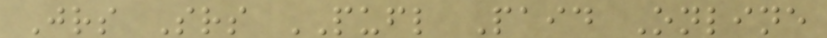Jrs Srs PUFL Paid Online
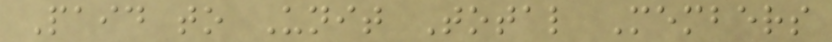Paid to Unit Total Members
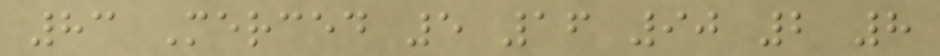83 Merced 5 16 90 2 8
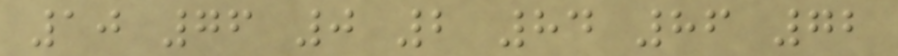10 76 0 2 84 86 72
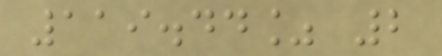119.44% 2
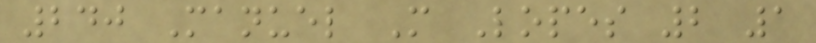240 Manuel M Lopes 2 1
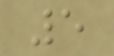5
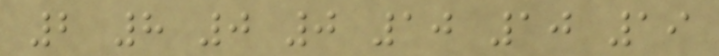2 8 0 0 10 10 19
